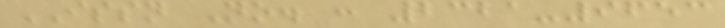ISSN No. : 2321-9653
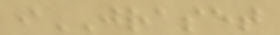iJRASET
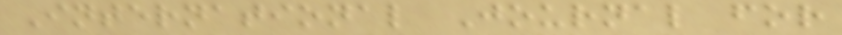International Journal for
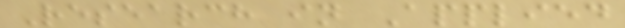Research in Applied
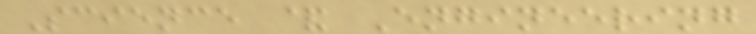Science & Engineering
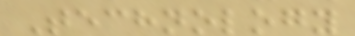Technology
